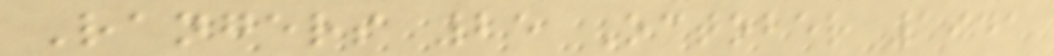Rangers 25 October 1941
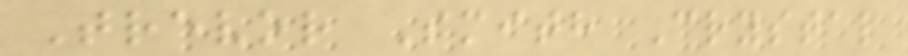Trevor Smith Crystal
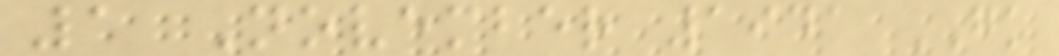1 November 1941 GK
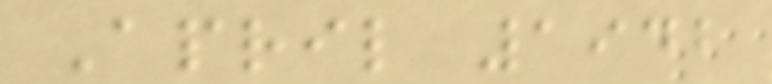April 1942
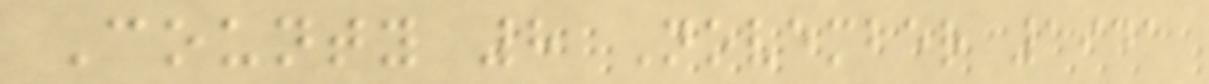County 8 November 1941
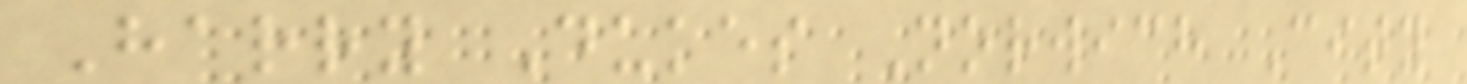Harry Dukes Norwich City
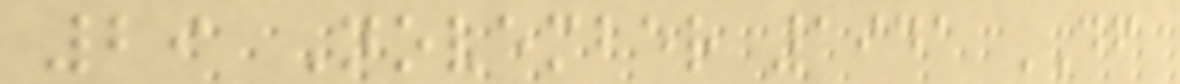29 November 1941 DF
